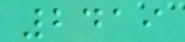2419
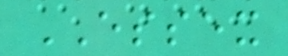ESSEX
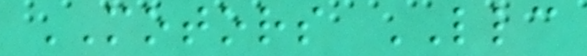MOTORS LLC
